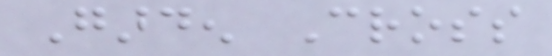Garden Cross
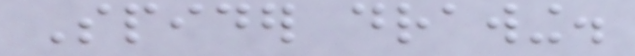Spider drawing.
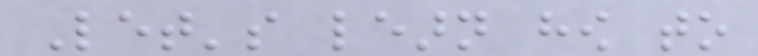Let's learn how to
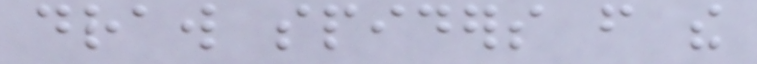draw spiders from the
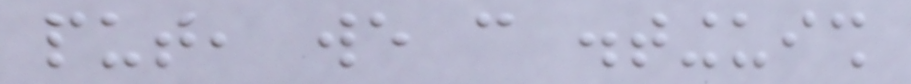put, we can distinguish
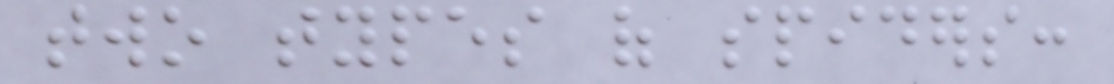two types of spiders:
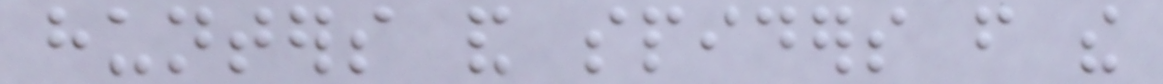hunters and spiders from the
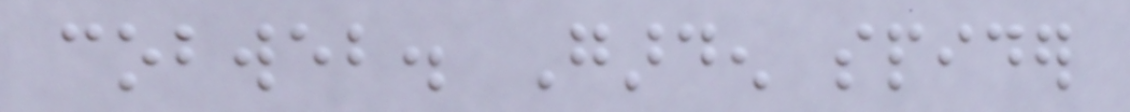cobweb. Garden spider
